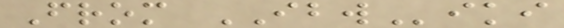From IBWiki
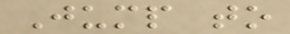Jump to
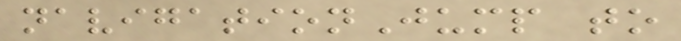navigationJump to
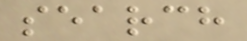search
